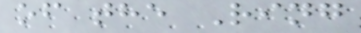of the Ring
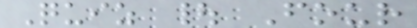Quiz | Four
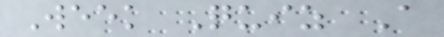Week Quiz A
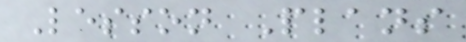Lesson Plans
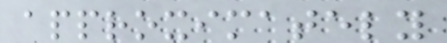approximately
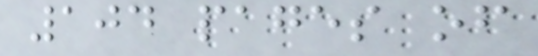104 pages of
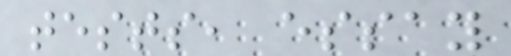tests, essay
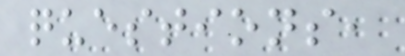questions,
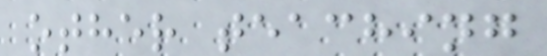other teaching
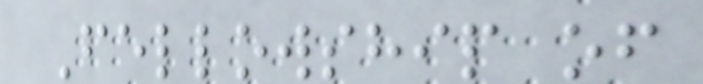Fellowship of
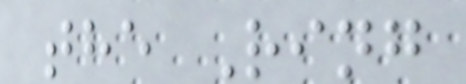the Ring
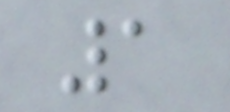1
